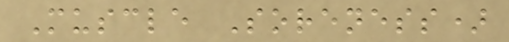Muscle Soreness)
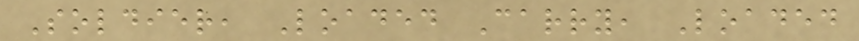Soldier, Loaded Carry, Loaded
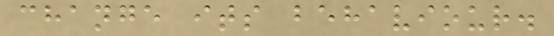change its behaviour.
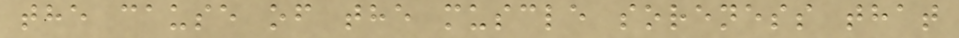the cause of the muscle soreness that
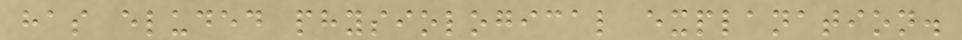has eluded physiological explanation.
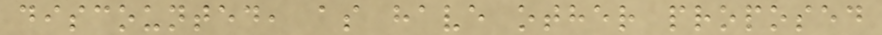discounted, as have other proposed
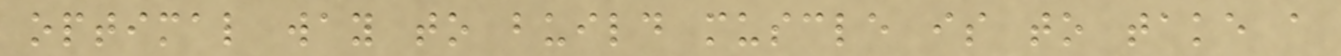optimal way to build muscle is to take a
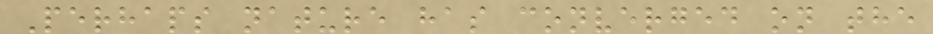Perhaps nature has converged on the
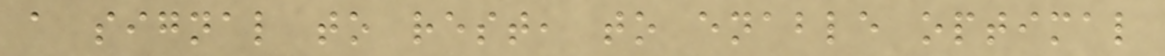a signal to rest, to enable optimal
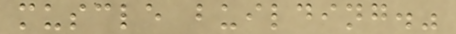muscle building."
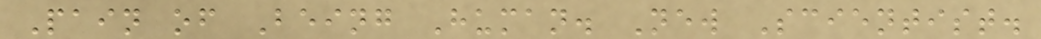Pain of Being Human. New Scientist.
